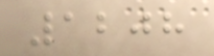1208
